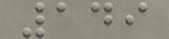149
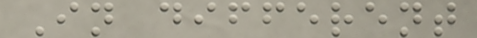In different
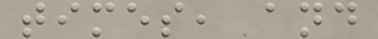times, and
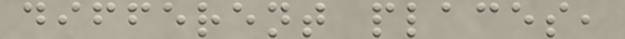different places,
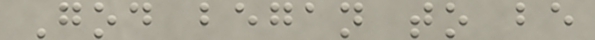God began to be
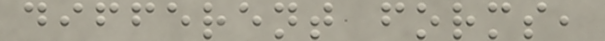different forms,
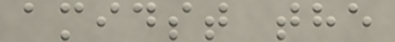amidst the
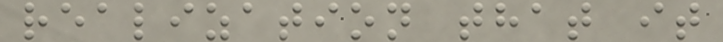realization that it
